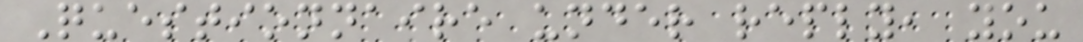Questionnaire under reply, you
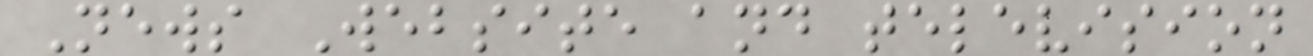News Website and television
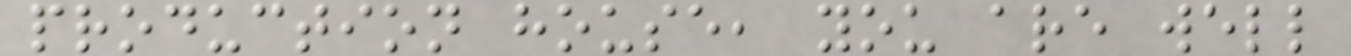production house, you are well
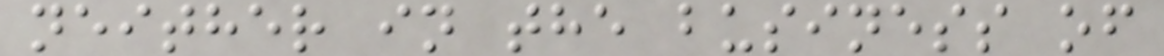neither in the business of
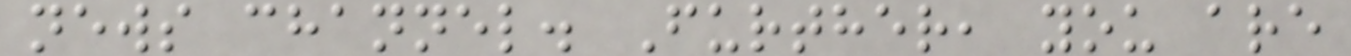news channel. Further, you are
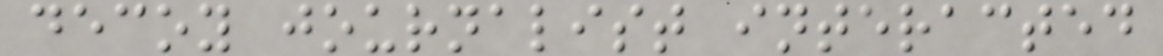decoy journalist interacted
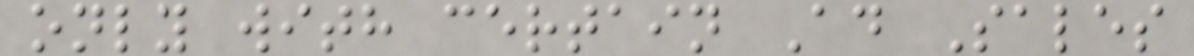only with certain Ad Sales
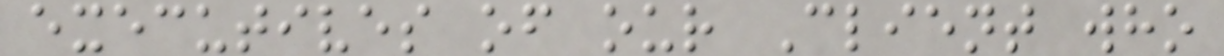executives of our Client who
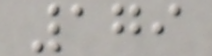179
